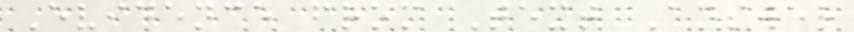Evidence from Text Answer
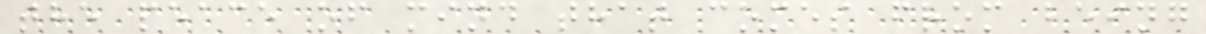the peace of mind that comes from being
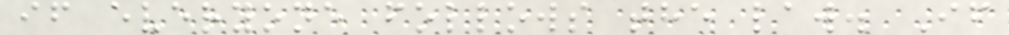if everyone follows the law. If
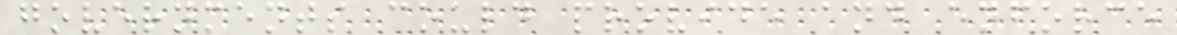governments could provide and enforce
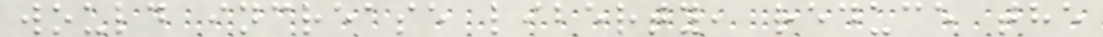would increase liberty, reduce the
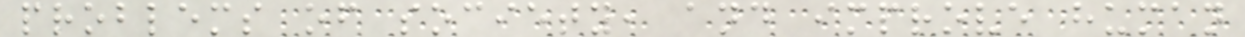problems of society, and improve human
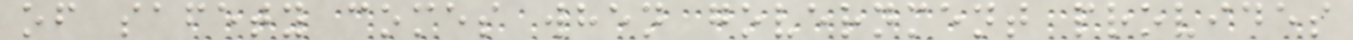of safety comes when government provides
